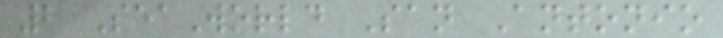2 SeaWorld San Antonio
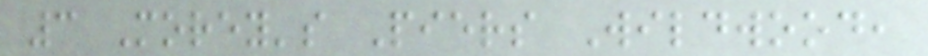3 Morey's Piers Wildwood,
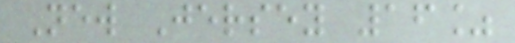New Jersey 16%
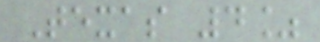Texas 4%
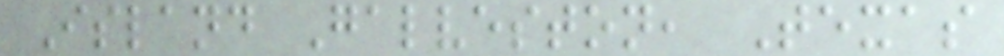Island Galveston, Texas
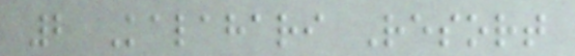2 Kalahari Resort
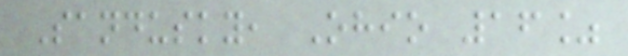Sandusky, Ohio 16%
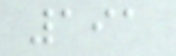191
